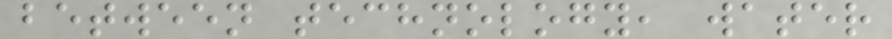between technology, water
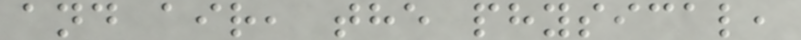and air, the physical,
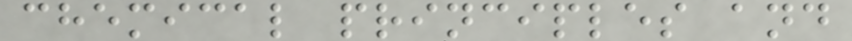chemical principles and
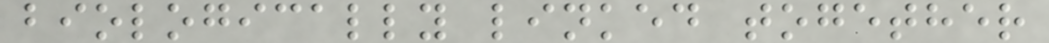biologically linked together
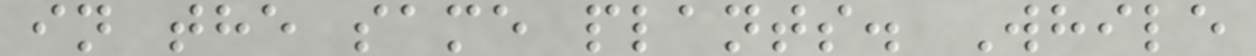in the same plants. While
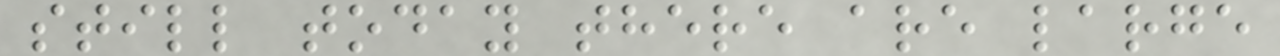still today there are large
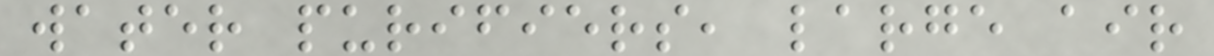water purifiers, large air
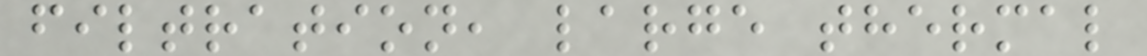filtration, large thermal
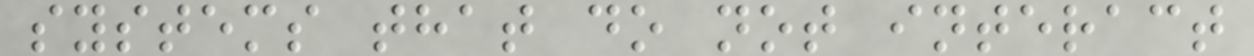systems that do not interact
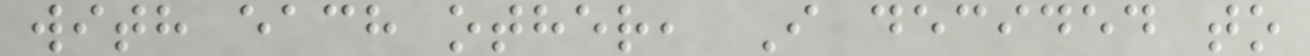with each other, I decided to
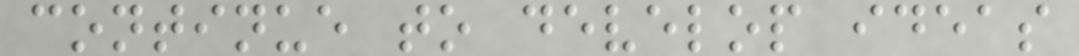continue to develop ideas
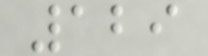129
